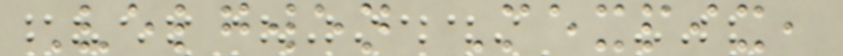Velgwen Mexpix,
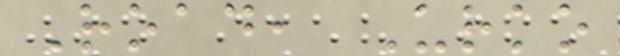Road, Urko
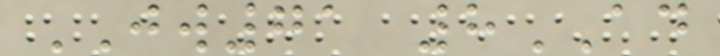JW71 8AD
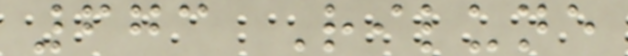673 Rilune
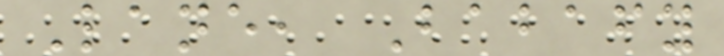Lane, Babafy
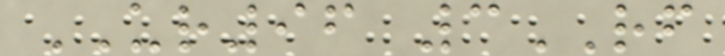UR96 3RF
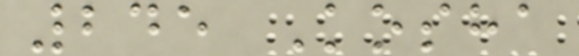245 Kosha
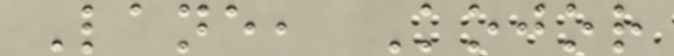Lane, Kojor
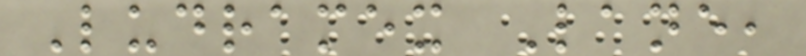Ludramex Lane,
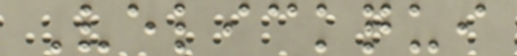Velickqui
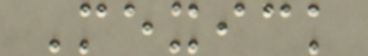Mexick
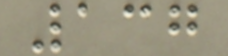137
